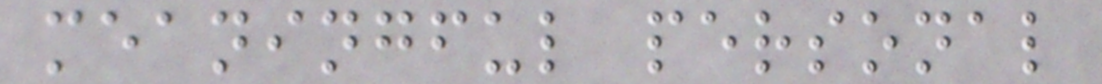meaningful personal
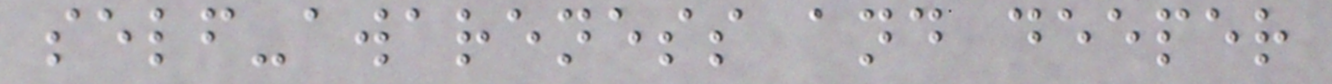self-awareness and deeper
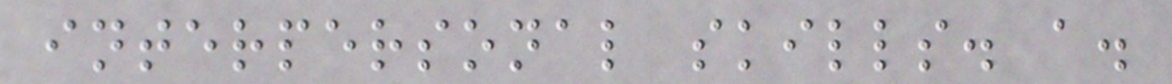interpersonal skills. a.
